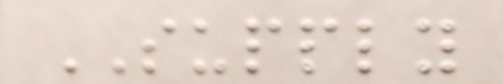SUPPLY
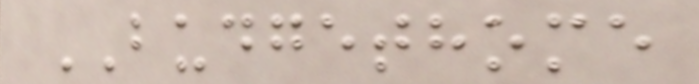BUDGETHOME
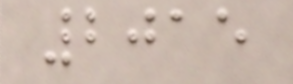2015
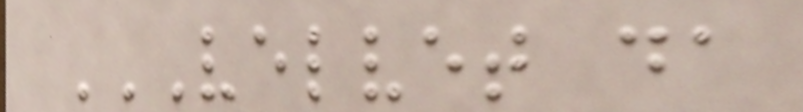VELVET DA
